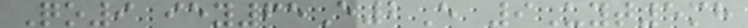Qo9 iey65E2E 9Uyt5mh
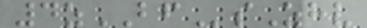4zBFsZhv
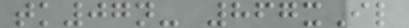tk07n- 867xIl
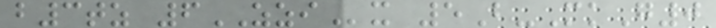b3tz 6ZZIx 5B-MkG0
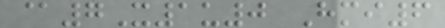@7X1u0 Hmi6
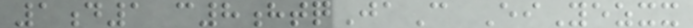1d1 c8htqJaC EiYezxx
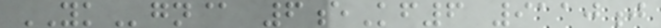YKgn@ 6eKf6 9110j
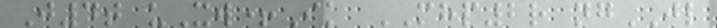J4t uXw+Ik MHP2r ngJL
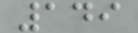149
